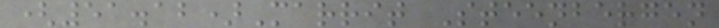(51.12)Marrit Steenbergen
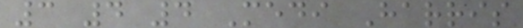3 4 4 Medi Harris
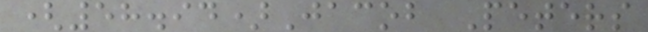(58.94)Jacob Peters
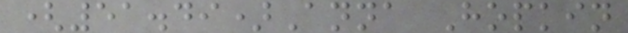(51.49)Anna Hopkin
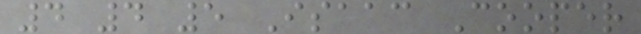4 4 5 Isaac Cooper
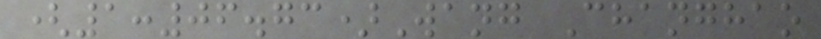(1:06.73)Wang Changhao
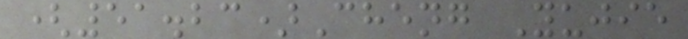(51.23)Cheng Yujie
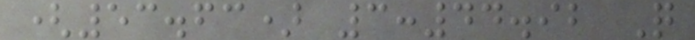(53.63) 3:44.92 Q
